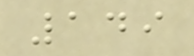149
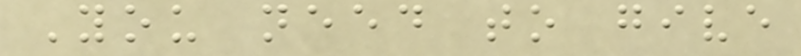You need to give
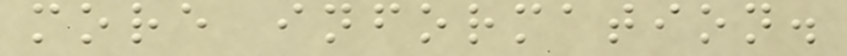more information.
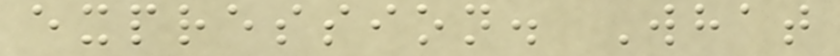expression. What
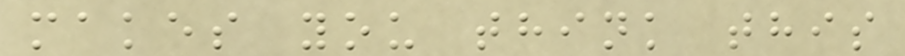makes you think this
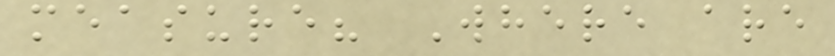measure? Where are
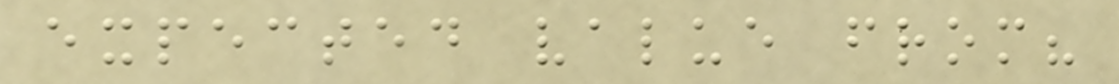expected value from?
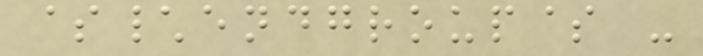$\endgroup$ -
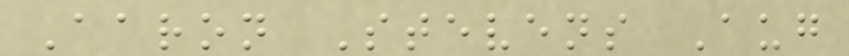Aaron Stevens Aug
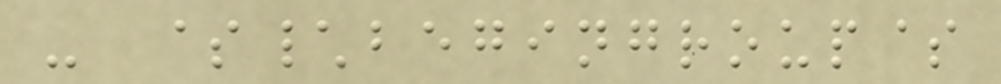- $\begingroup$
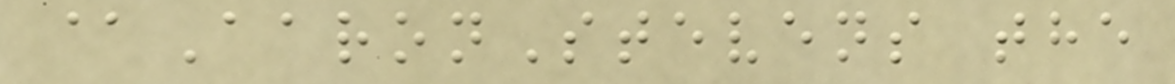@AaronStevens the
